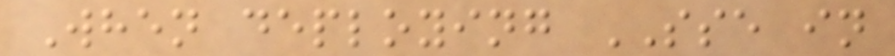When deploying SSE in
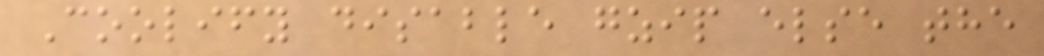Coolify disable gzip else the
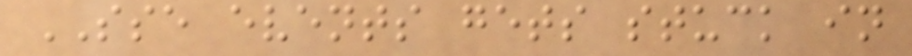SSE events gets stuck in
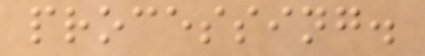processing.
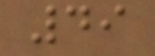49
